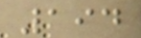194
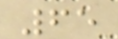65
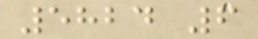5824 6
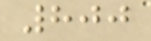800
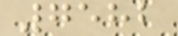7582
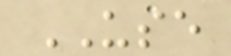USE
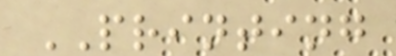PRINTING
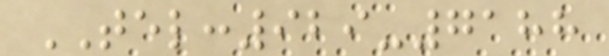TEL:929-7188
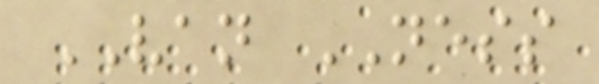VAN NESS
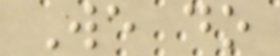We do
